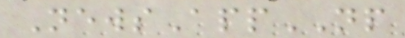NewsAppNP
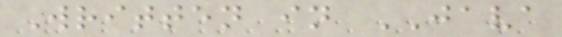Written in JAVA
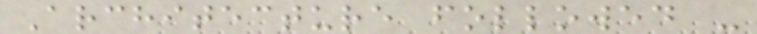Architecture followed -
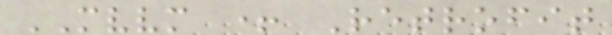MVVM + Retrofit
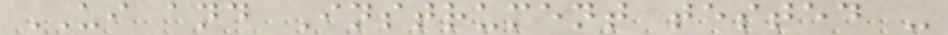UI and Instrument tested -
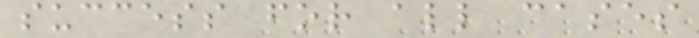success for all cases
